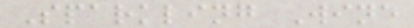Sparkling Wine
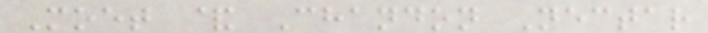Moet & Chandon Nectar
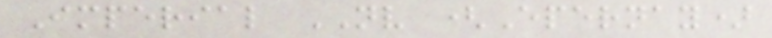Imperial NV (Epernay)
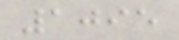1095
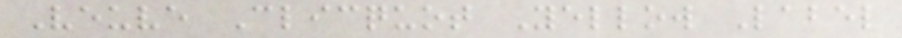Veuve Clicquot Yellow Label
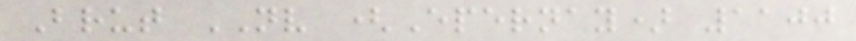Brut NV (Epernay) 1100
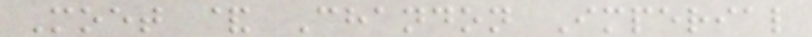Moet & Chandon Imperial
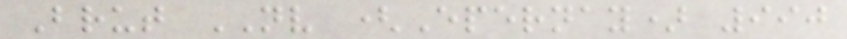Brut NV (Epernay) 990
